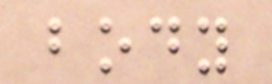body
